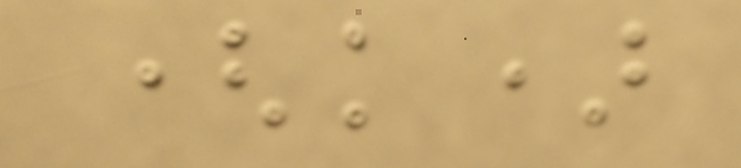(k)
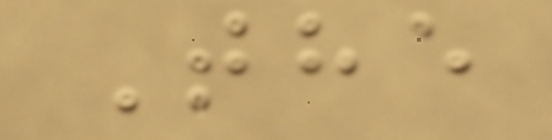The
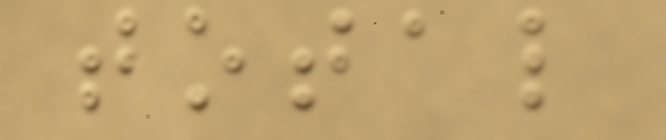total
